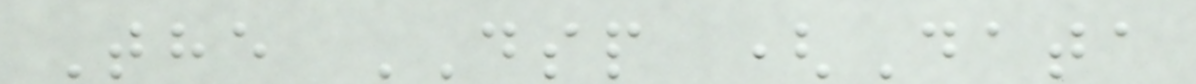The DSP (Data
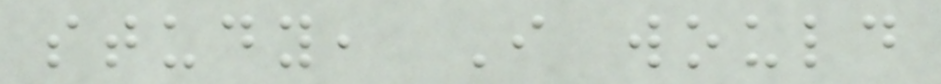study, I would
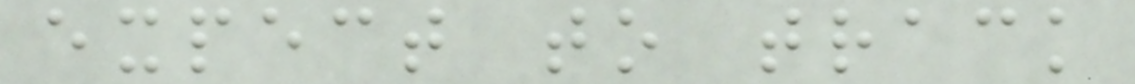expect to track
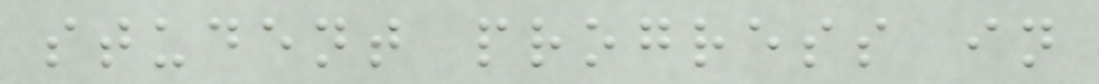student progress in
